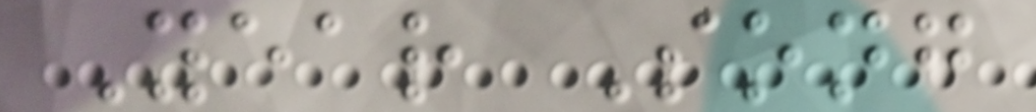Year Song
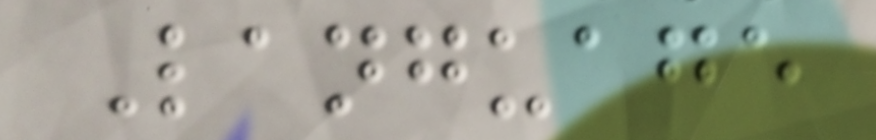Language
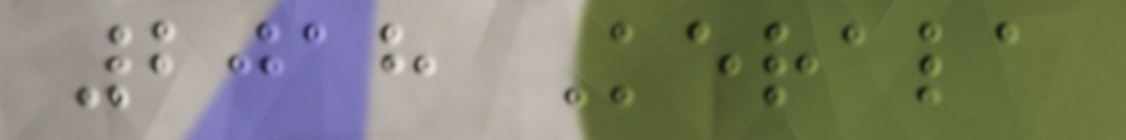2018 Kerala
